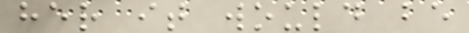her it would be
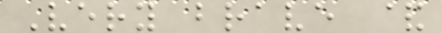Very brave &
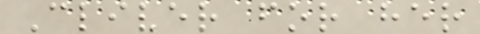Cliver for her
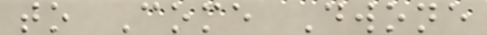to Come Dwone
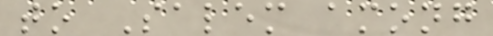to Salem among
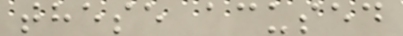these acused
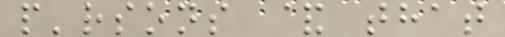p'rsons & that
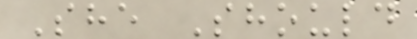She Should
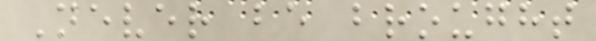Never be brought
